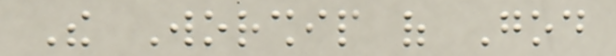The Worship of God
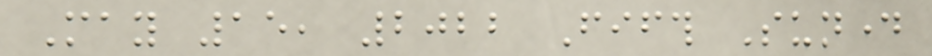May 15, 2022 Fifth Sunday
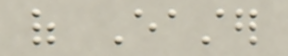of Easter
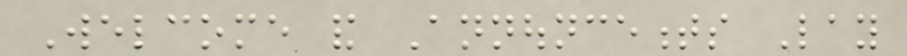Welcome and Announcements Lay
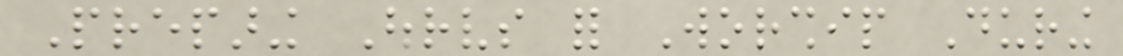Preparing Ourselves for Worship During
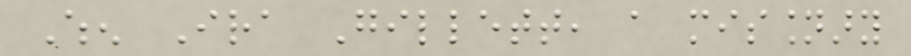When Ira Gillett, a missionary
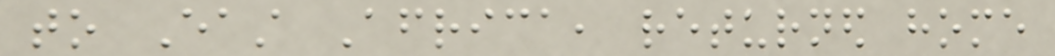to East Africa, returned home
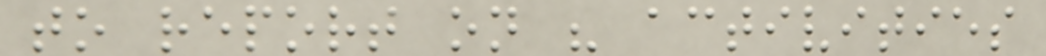to report on his activities
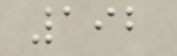192
